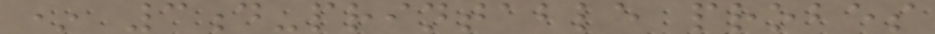* 3d-printable probes
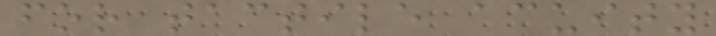for tactile acuity
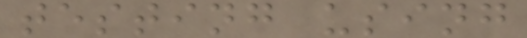testing using
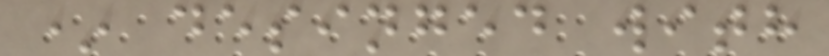* desinged with
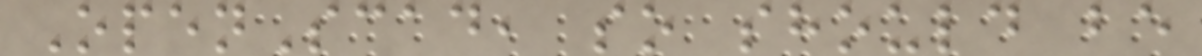OpenScad, so should be
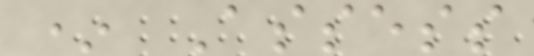* Assess
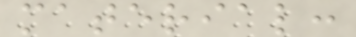material:
